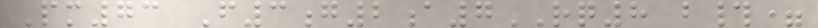Pm73 F3g2a7RQ8 b#=
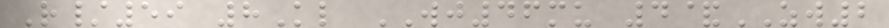R/59 8Kl WJ46mu 4&ZW2
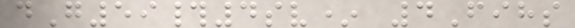dG59#4sv* 4Fihs
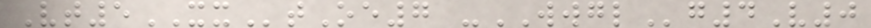Vt5XXtOe7 -WWGLg4V0
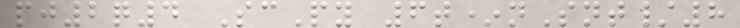pj2q4 ScPy 6t*nSnt/8
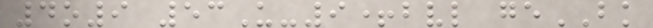4o9 53U-9+bvl geBK
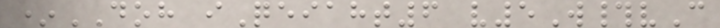*DOH iQeiaht6 v5W#vC
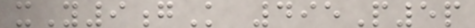xY9gK 495P5p
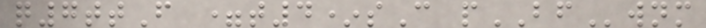q7ttF =t4*sC pBFwnm
